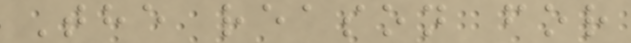The reason for
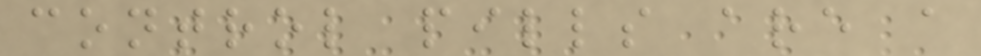control pills are a
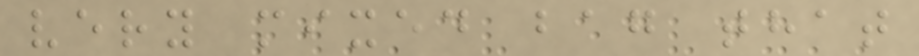very mixed bag that
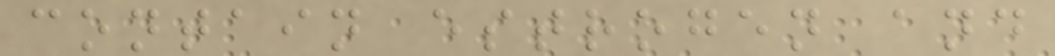contain estrogen and
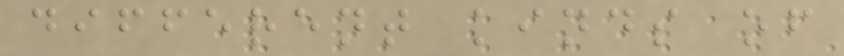different kinds of
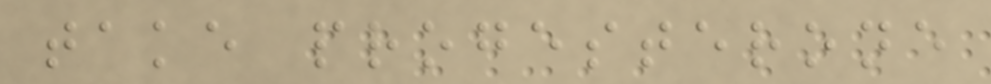take progesterone
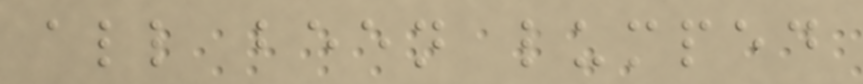all been lumped
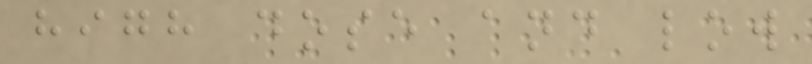high dose and low
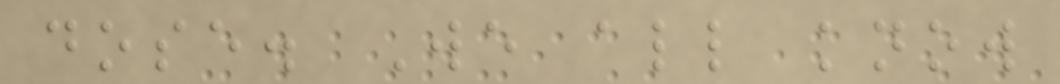dose. We all know
